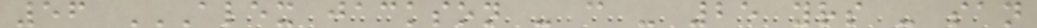56 ALEX JACKSON - C - 25 YRS - SAN
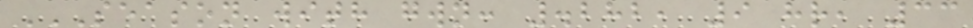SEASON WITH GWN: .282, 9 HR, 33
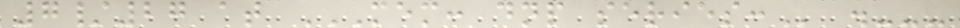7/27 at MEM: DNP SERIES: .---
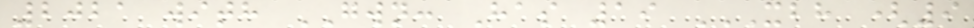2021 with GWN: Has 19 XBH (9
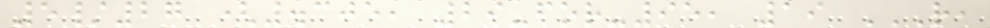5/27 (.305, 29-for-95, 19 R,
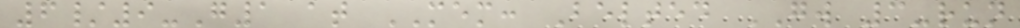6/9-G1 at MEM: Belted GW 3-run
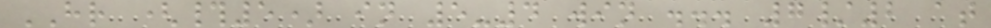HR (#5) in 5-4 win ... 7/2 at
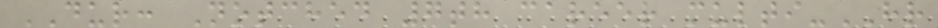DUR: Notched 7th career multi-HR
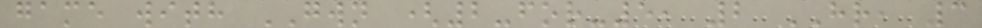game with GWN (2-for-5, 2 HR, 3
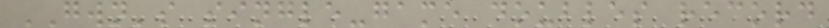GWN's single-game doubles record
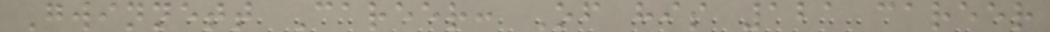Gwinnett Career: Of his 121 career
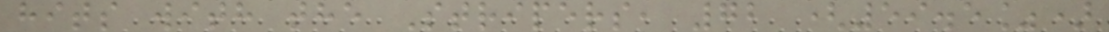hits with the Stripers, 72 (59.5%)
